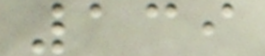139
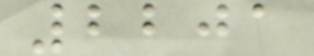2201
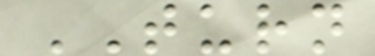TURN
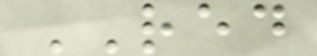RED
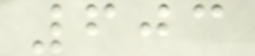603
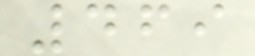469
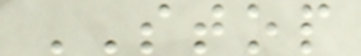STOP
